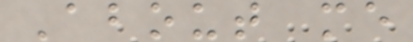About me
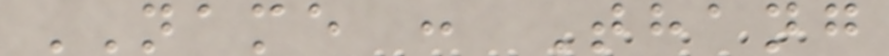NAME : Thang
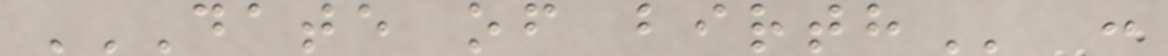DATE OF BIRTH :
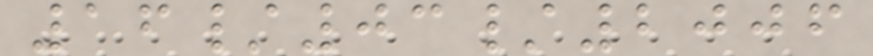16/03/2006
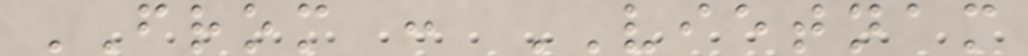FROM : VIETNAM
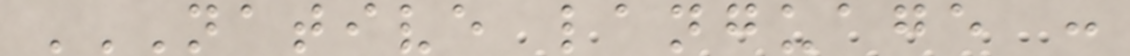NATIVE LANGUAGE :
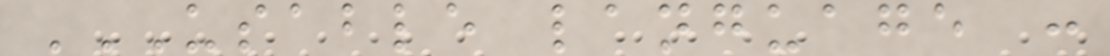USABLE LANGUAGE :
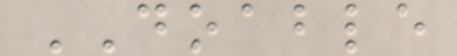DOABLE
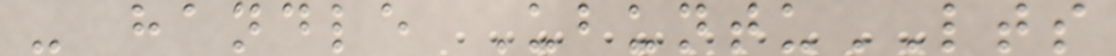- handle UbuntuLTS
